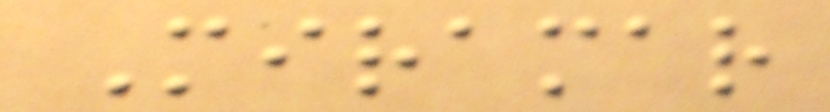Miramar
